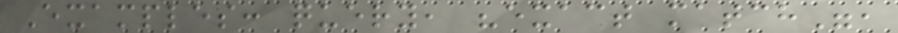Examples: query, "exact match",
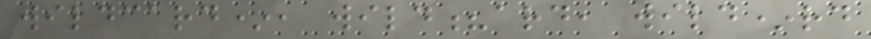wildcard*, wild?ard, wild*rd
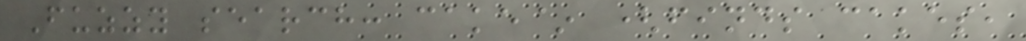Fuzzy search: cake~ (finds cakes,
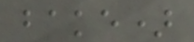bake)
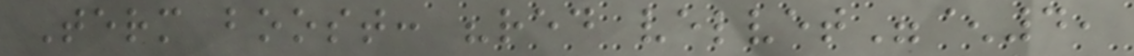Term boost: "red velvet"^4,
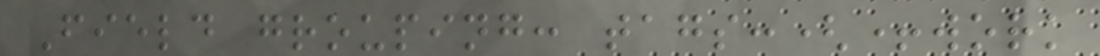Field grouping: tags:(+work
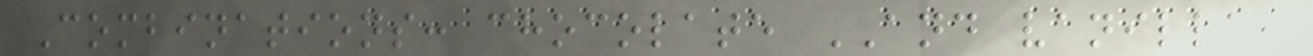Combinations: chocolate AND vanilla,
